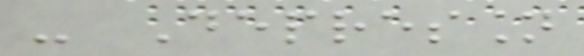- Depression
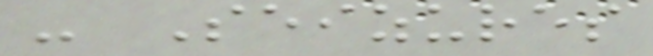- Seizures
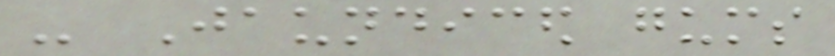- Jaundiced gums
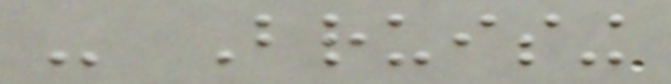- Bruising
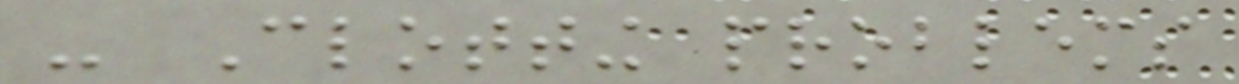- Clotting problems
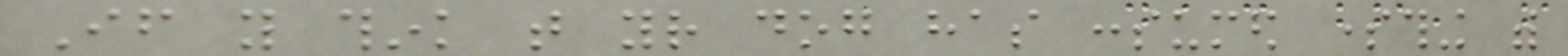If you think that your dog has consumed something with
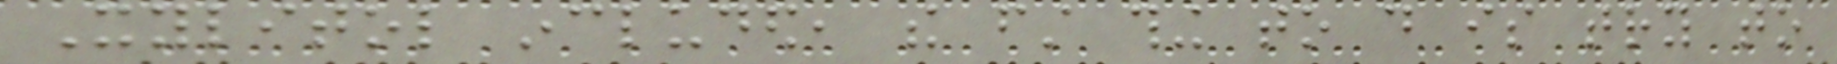Xylitol included, the first thing to do is try to
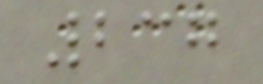237
